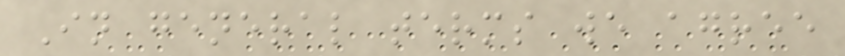In general terms we agree
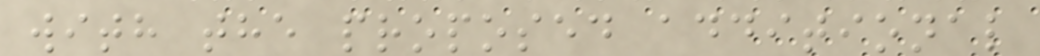with the proposed additional
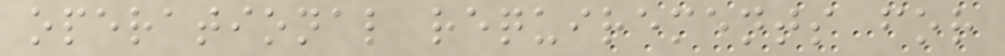operational requirements for
